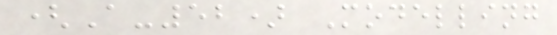(A-52) Modelling
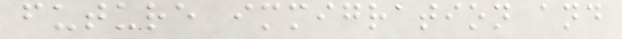future immigration and
